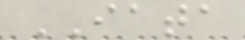IATA
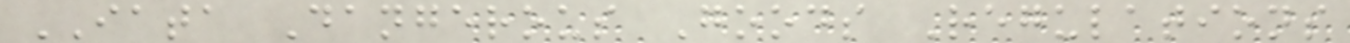IATA Dangerous Goods Regulations
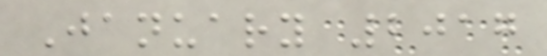January 2017
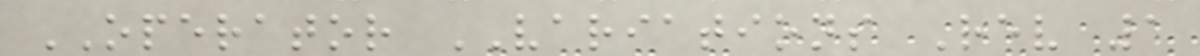OPERATOR VARIATIONS Rev 1
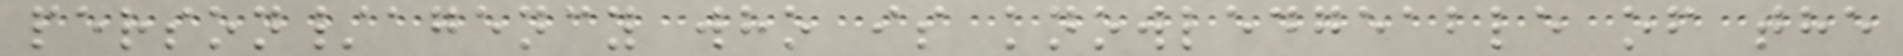person/agency who is knowledgeable of the
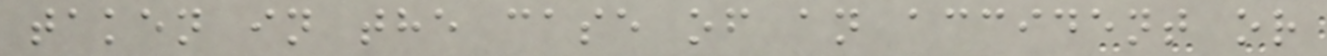taken in the case of an accident or
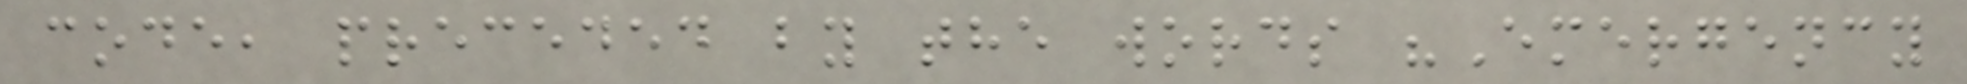code, preceded by the words "Emergency
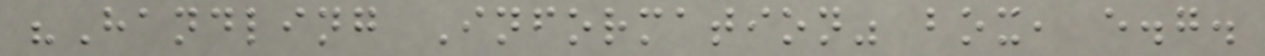"Handling Information" box, e.g.
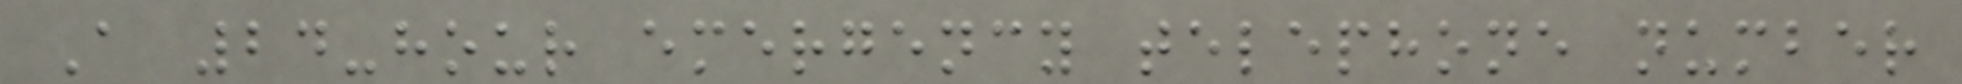A 24-hour emergency telephone number
